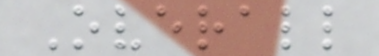Overall
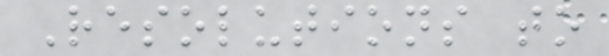Resolutions to
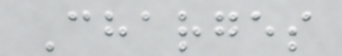Charges
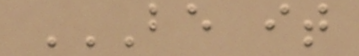BE IT
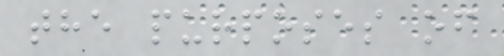the purposes of
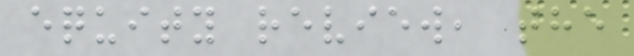equity review, the
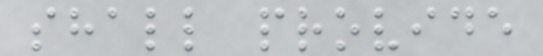shall provide
